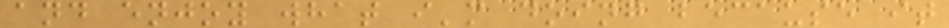and enjoy what i'm doing because it
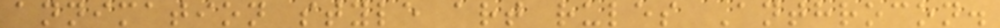annimation style art rules Anthrocon.
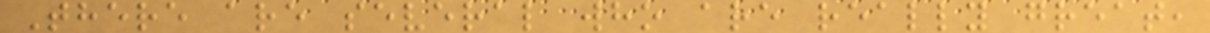There are several who are really great,
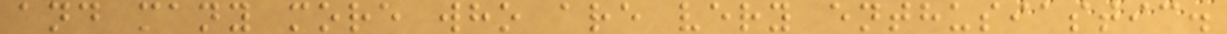and many more who are very enthusiastic.
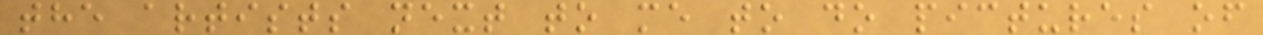the artists next to me to do pictures of
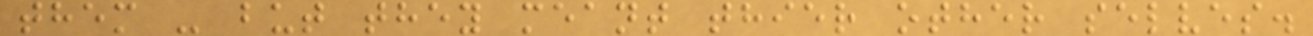them - but they meant thier other selves.
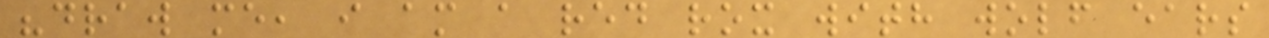"draw me, i am a red rox with wolf ears
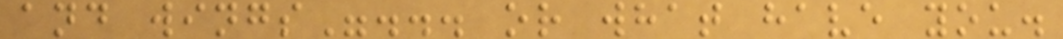and wings"... or what have you.
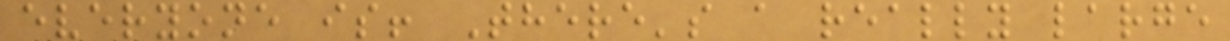everyone is! There's a really large
